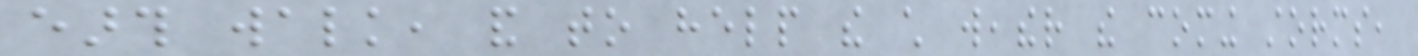earth walk, and to help the child weather the coming storms,
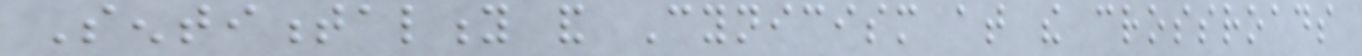Sentimentality and Cynicism at the crossroads
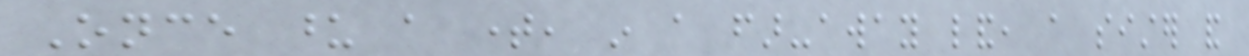Once upon a time, in a far-away land, a sister and
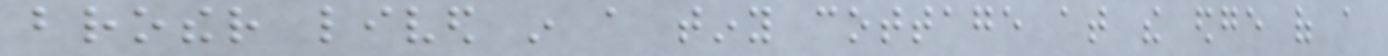brother lived in a tiny cottage at the edge of a
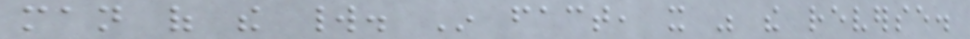man of the world. In fact, it was the reverse.
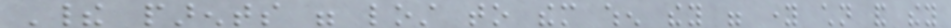Their parents were lost to them when they were young children and they
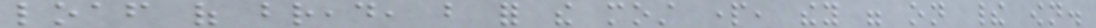loaf of bread, but for the most part, they were on their own.
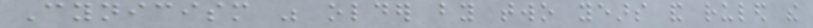Cynicism was older by two years and ruled the
